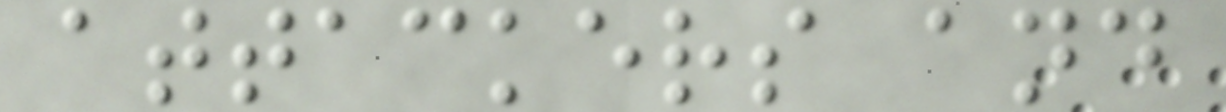attackers and
